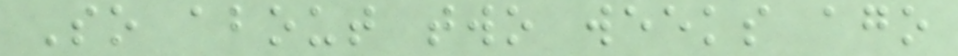So about two weeks ago
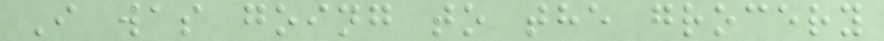I was going to the grocery
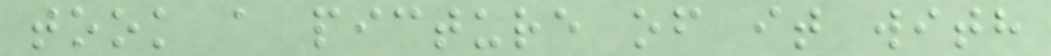took a picture of it with
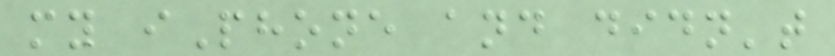my iPhone and didn't
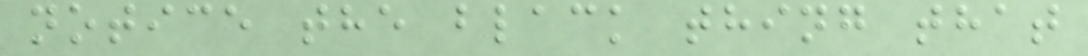notice the black thing that
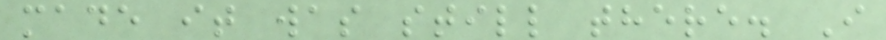made it was still there. I
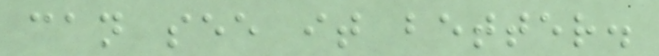can see it better.
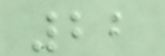22
